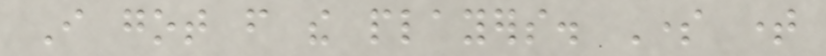I got from the players. Some time
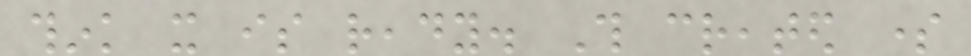think it is ready. This created some
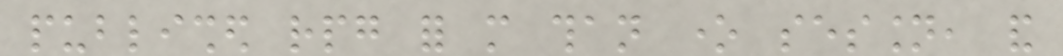published rpg for more than one session, and
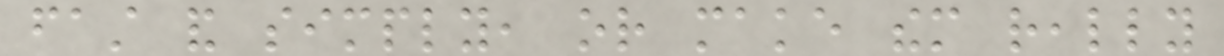fast and simply, or make them really
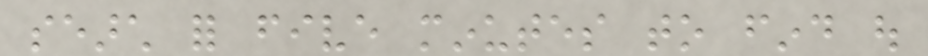search for five minutes to find out
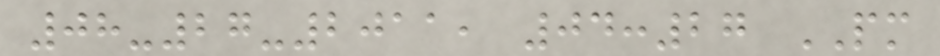08-27-2011, 04:27 PM
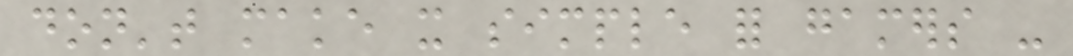don't make it simple for gamers -
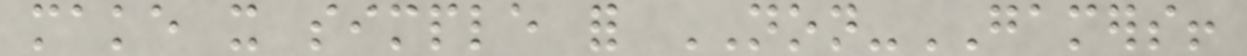make it simple for NON-GAMERS!
